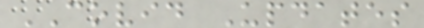COVID Updates
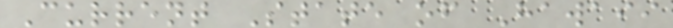Current State of Hawaii
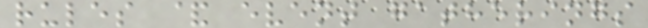rules & event gatherings
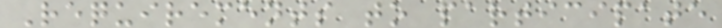Requirements to participate
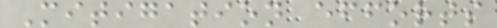Mitigation efforts
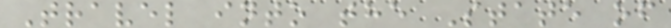Travel into the State of
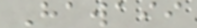Hawaii
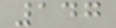147
